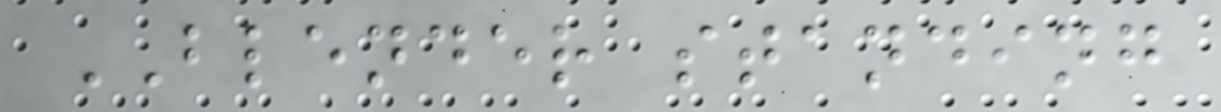BLENDER standing
